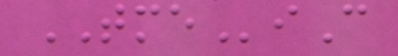TMEiC
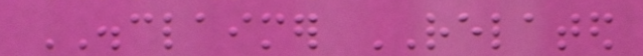DISCLAIMER RELATED
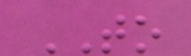TO
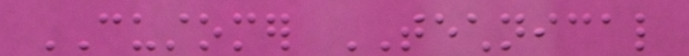CUSTOMER TECHNICAL
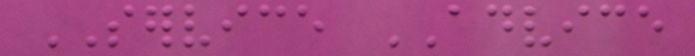SERVICE ADVICE
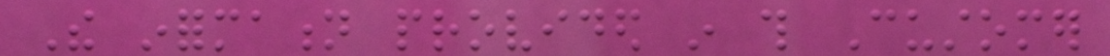The information provided in this Customer
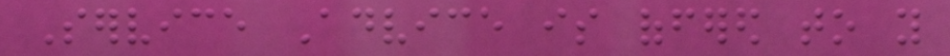Service Advice is offered to you
